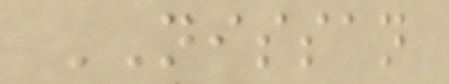NISSAN
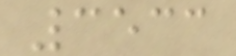3533
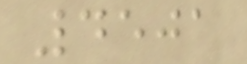4501
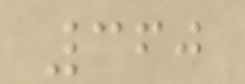360
